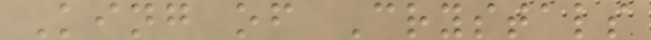King of Crystals
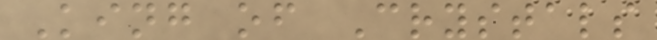King of Crystals
